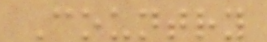Country
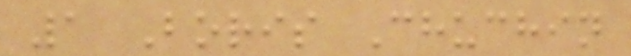1 Boris Chuchin
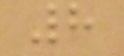8
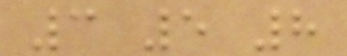3 5 8
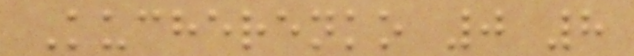Kucherenko 0 8
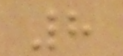8
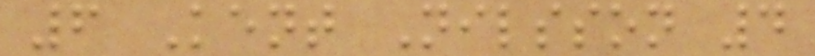6 Kent Nilsson 4
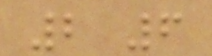2 6
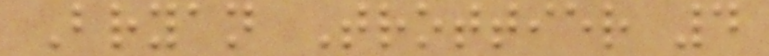Bryan Trottier 4
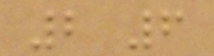2 6
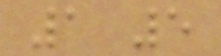1 5
